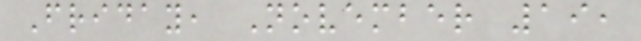Friday, November 19,
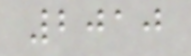2010
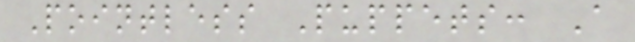Pointless Puppets: A
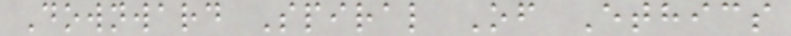Downward Spiral Of Ethics
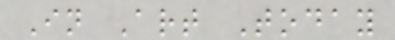In Art Today
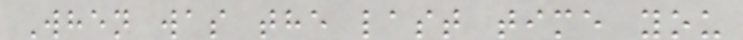When was the last time you
